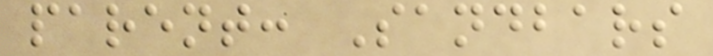parent: Sandbars
